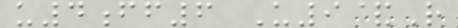u4ff6 U9&R
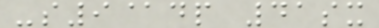-s9@dp 41sx
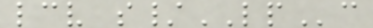lcv s/LPc
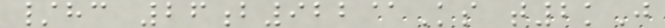/hc 26b922@Ks t2kJ
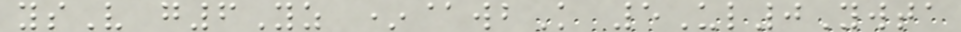ysV g6Yz *@wbK 5Ul0Ywta
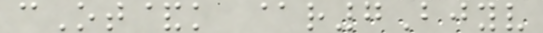cOt&k @r7Bjyv
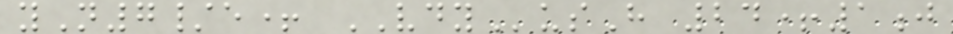yN7/e+ VDYusH 24+1j
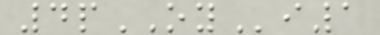4pOYi1
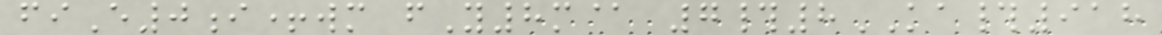fiE0i+wm fY8m@ 7#8KA#918
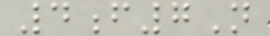4f7N
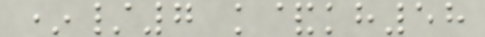*/7 k&kh58
